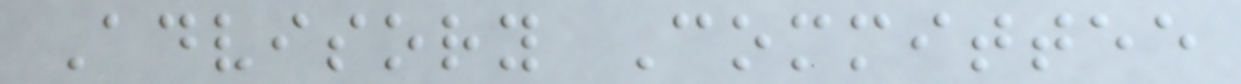Advisory Committee
